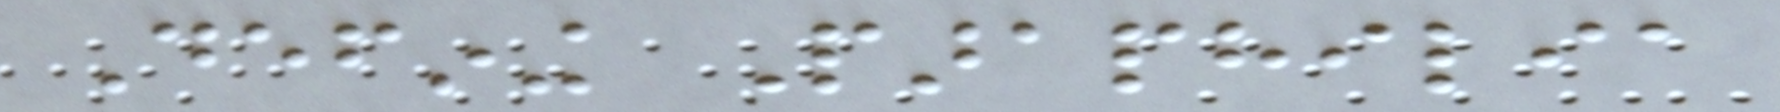Defining Paraphilia
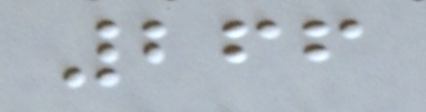266
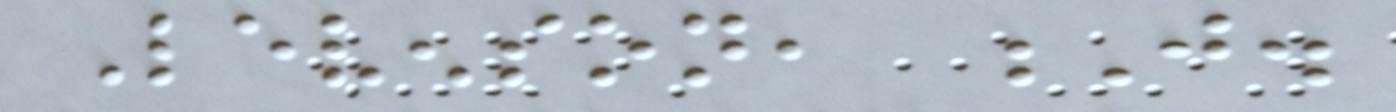Levenson, J.
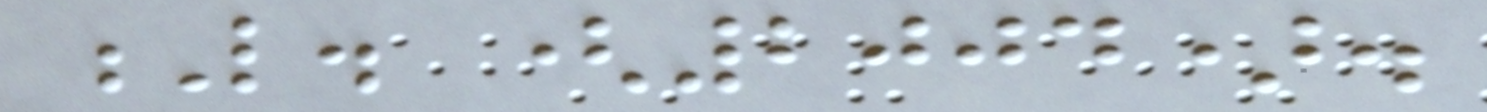L. (2004).
